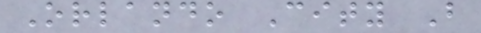Orlando City B
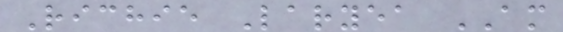Richie Laryea AM
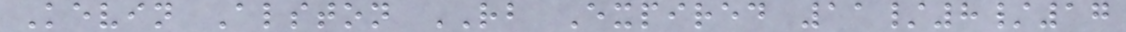Kevin Alston RB Expired 11/8/17
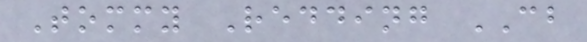Tommy Redding CB
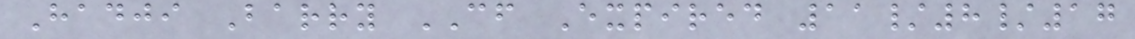Hadji Barry CF Expired 11/8/17
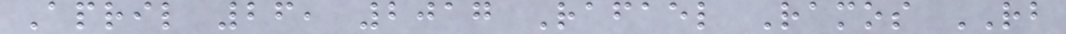April 26, 2017 Rafael Ramos RB
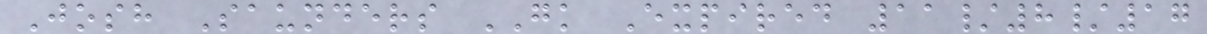Josh Saunders GK Expired 11/8/17
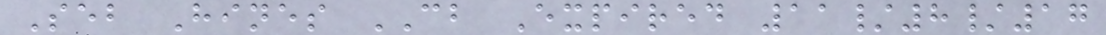Seb Hines CB Expired 11/8/17
